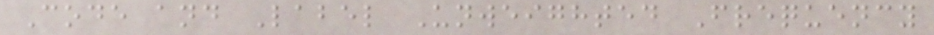Code and Label Unweighted Frequency
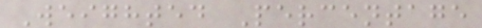Weighted Percentage
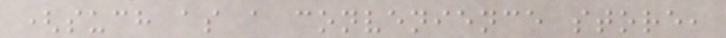(such as a convenience store,
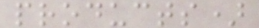products)
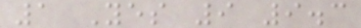1 Yes 9 9.3
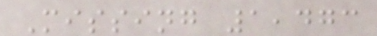Missing 1,473
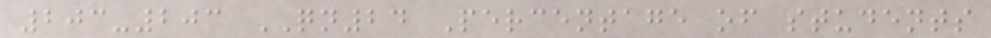203-203 QN24 Percentage of students
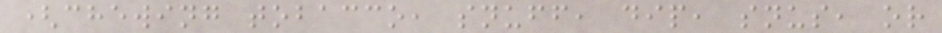(chewing tobacco, snuff, dip, snus, or
